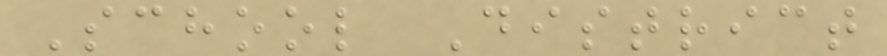School District
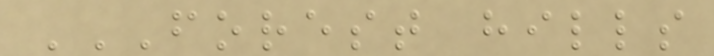FOREST HILLS
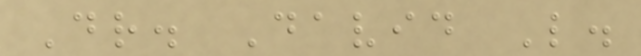Dr. David L.
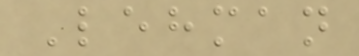Lehman
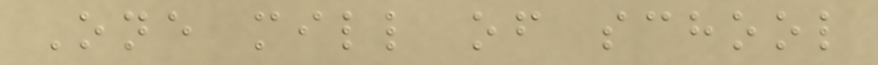One mill of school
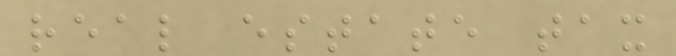real estate tax
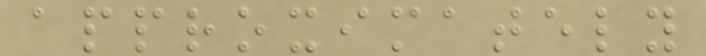approximately
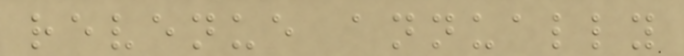revenue annually
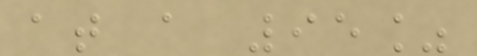at a 95%
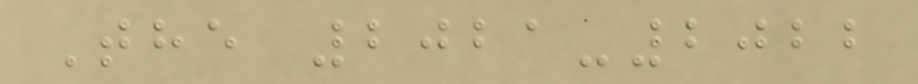The 2021-2022
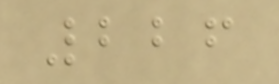226
